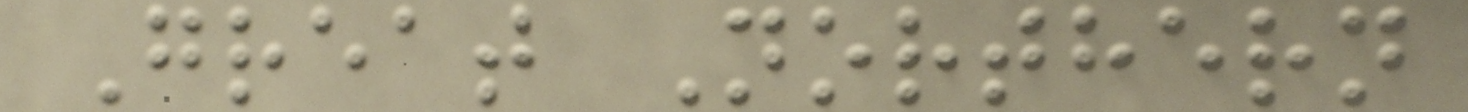Great Northern
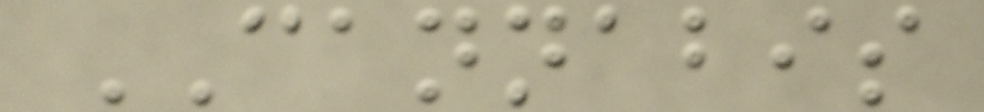CANNABIS
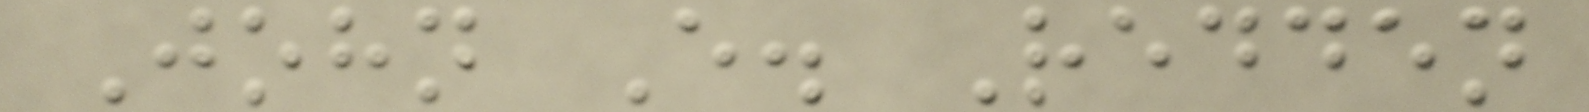John E. Redden
